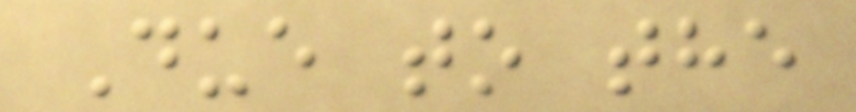Due to the
